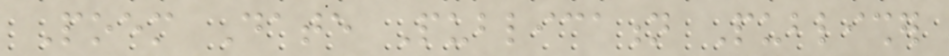Poem Date Publication Publisher
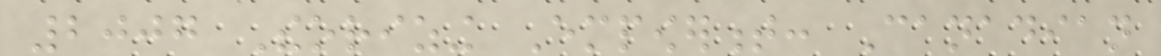2007 Theorizing Empowerment: Canadian
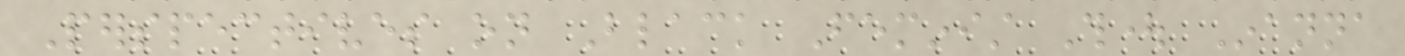Perspectives on Black Feminist Thought Inanna
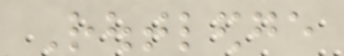Routledge
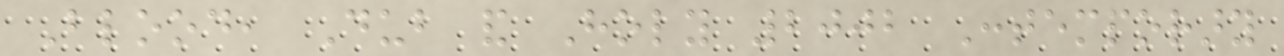Blood, Dub and Holy 2002 Contemporary
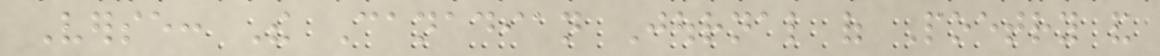Verse: The Canadian Journal of Poetry and
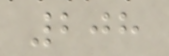208
